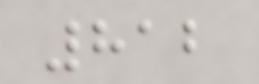812
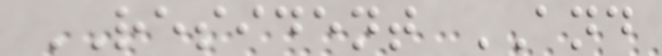RESIDENT AND
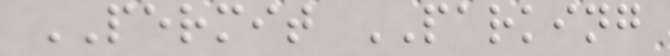PERMIT PARKING
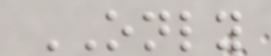ONLY
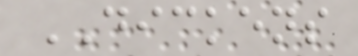DICKENS
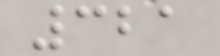321
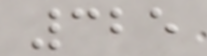325
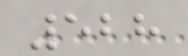528
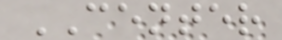CENTER
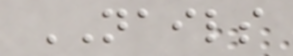NAILS
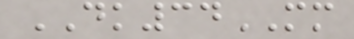DK34MM
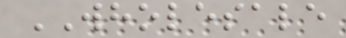WHOLESALE
